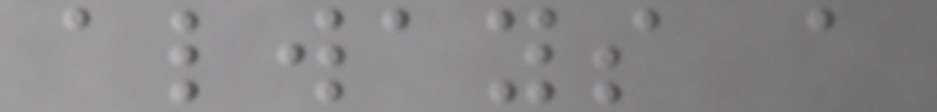always a
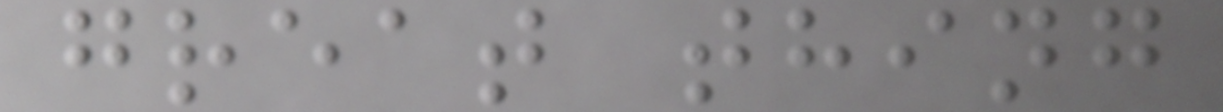great thing
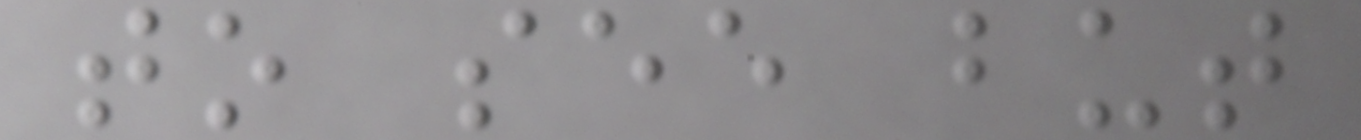to see but
